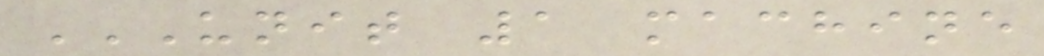UNIT 1 MACHINE
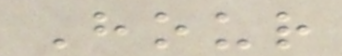Hour
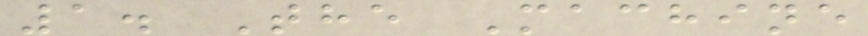1. The Machine
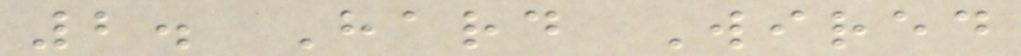2. Hard Wired
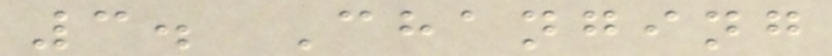3. Changing
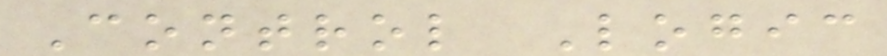Control Logic
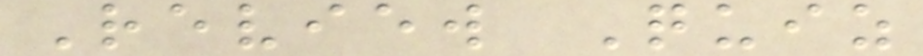Review Quiz
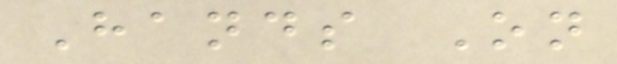Hands On
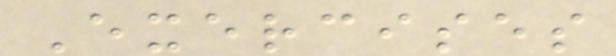Exercises
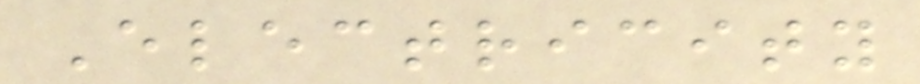Electricity
